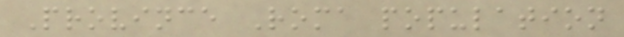Province Roma population
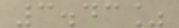3.43%
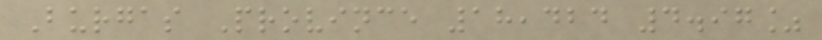Burgas Province 18,424 4.97%
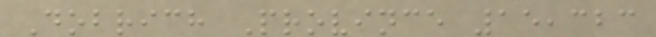Dobrich Province 15,323
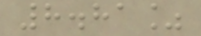8.81%
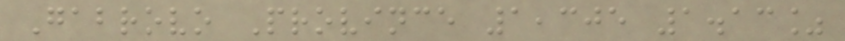Gabrovo Province 1,305 1.13%
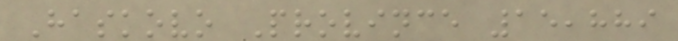Haskovo Province 15,889
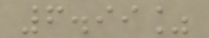6.99%
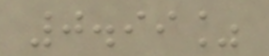0.99%
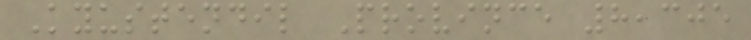Kyustendil Province 8,305
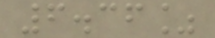6.36%
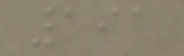191
